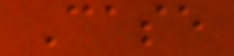Case
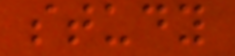study
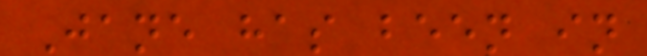Jane has been in
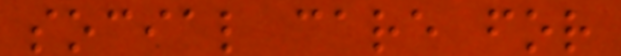social care for
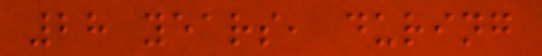28 years, during
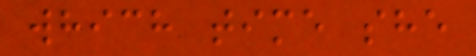which time she
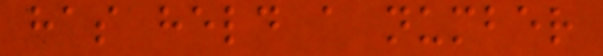has held a number
